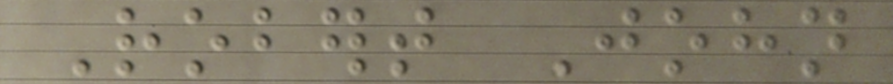Robert John
